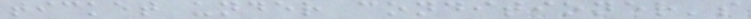ticket under conditioner's
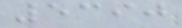5390
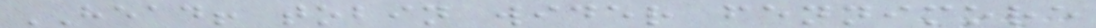HEAD! tobin wider fennimore
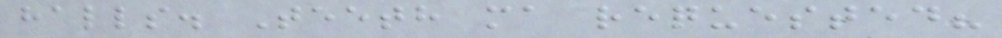halls. Teeth ma requested?
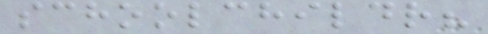schoolchildr?
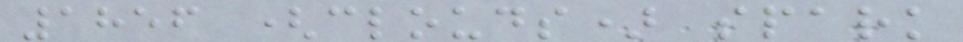1856 (clouds) spark
